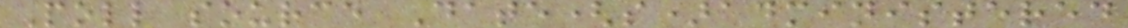Poll source Date(s)administered
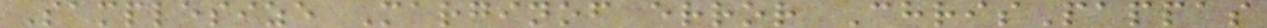Samplesize Marginof error ChrisPappas
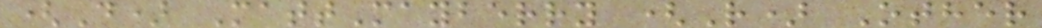(D) MattMayberry (R) Other
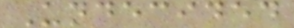Undecided
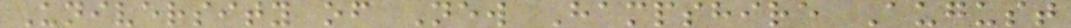University of New Hampshire August
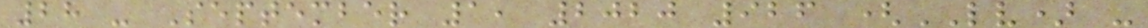28 - September 1, 2020 926 (LV) -
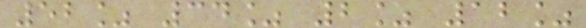52% 34% 2% 12%
